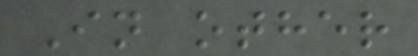In other
